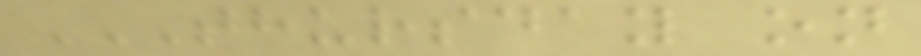THURSDAY ON
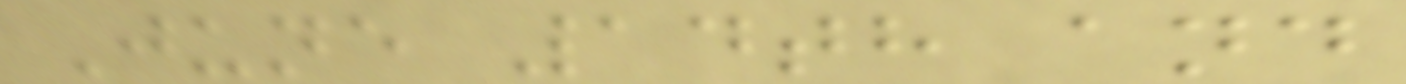June 14th and
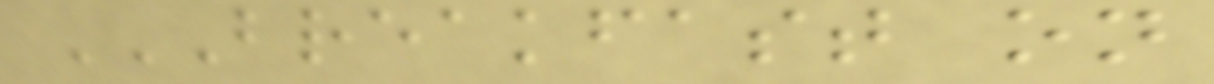BREAKFAST ON
